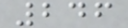246
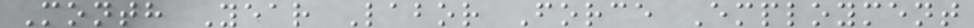Month Year Labor Force Employment
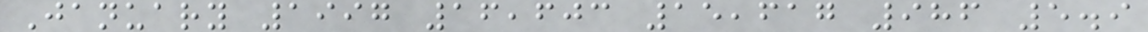January 1997 16,603 15,617 986 5.9
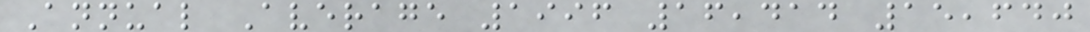Annual Average 1996 16,414 15,640
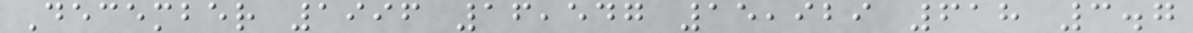December 1996 16,547 15,929 618 3.7
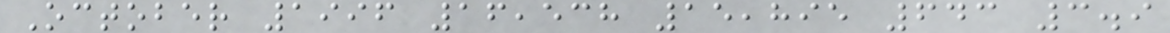October 1996 16,538 15,895 643 3.9
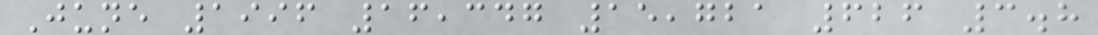June 1996 16,347 15,721 626 3.8
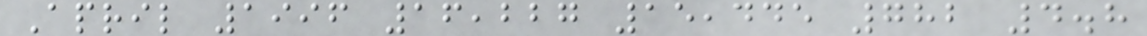April 1996 16,227 15,445 782 4.8
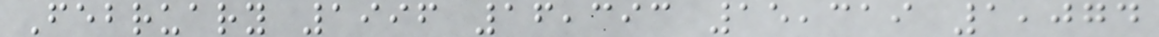February 1996 16,393 15,319 1,074
